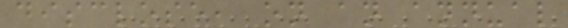disclose, on an annual
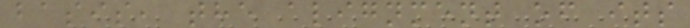basis, the alignment of its
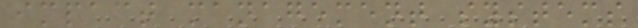impact management systems
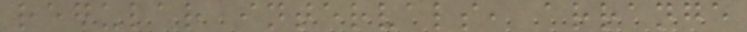regular intervals, arrange
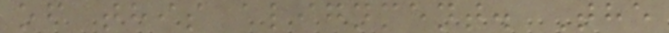of this alignment. The
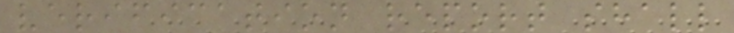verification report shall
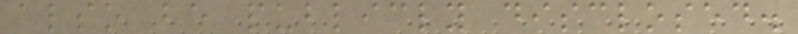also be publicly disclosed.
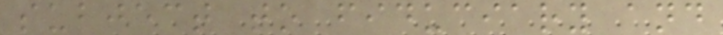subject to fiduciary and
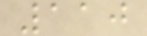110
